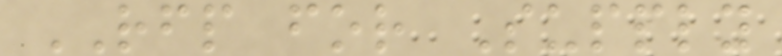RFP for Supply
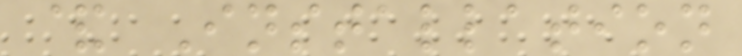& Installation
